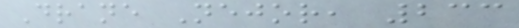Drane Nejor, 233
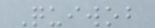Quiwob
